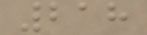218
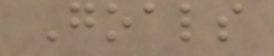Goals
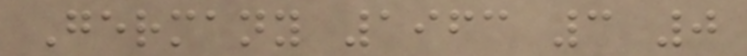Germany 1963 3 0
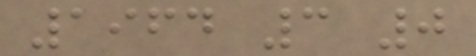1964 3 0
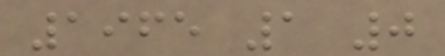1965 1 0
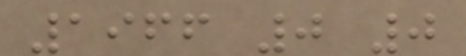1966 0 0
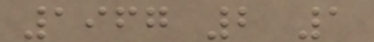1967 2 1
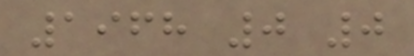1968 0 0
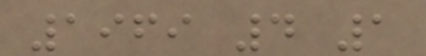1969 4 1
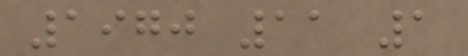1970 11 1
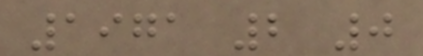1971 2 0
